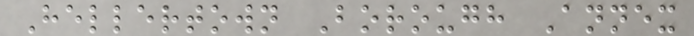Hellertown Borough Annex
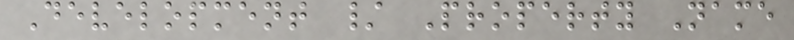Development / Property Name
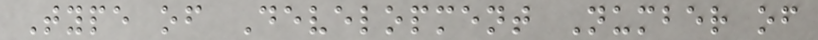Type of Development Number of
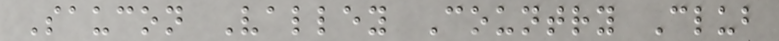Saucon Valley Country Club
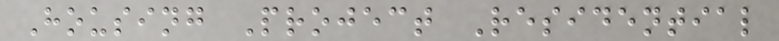Housing Project Residential
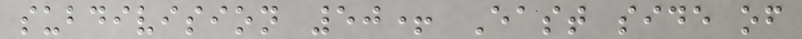subdivision 50+ East side of
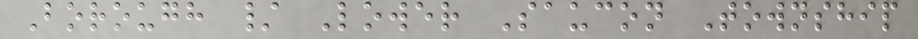Borough / Lower Saucon Township
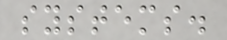systems.
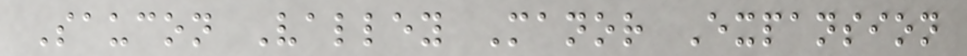Saucon Valley Manor Expansion
